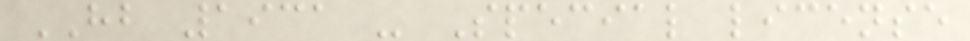HB 1931 - Special license
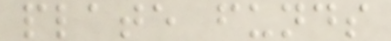plate funds
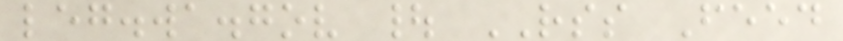leg.wa.gov | RSS Feed
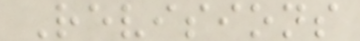Revisions
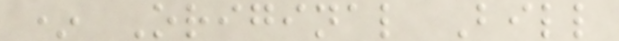* Original Bill
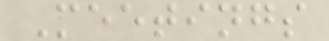Meetings
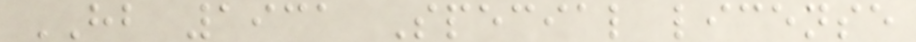HB 1931 Special license
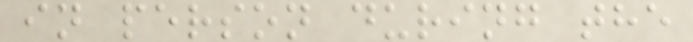in person during the
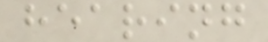hearing
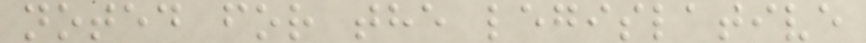noted for the legislative
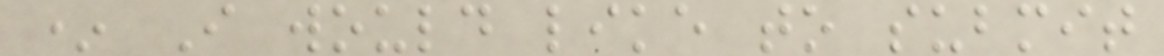* I would like to submit
